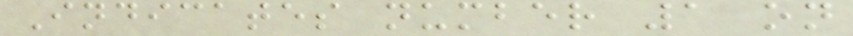Indicates number 1 on
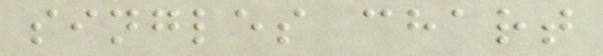singles chart
